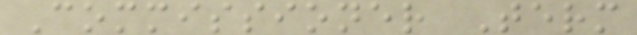Commissioner Term
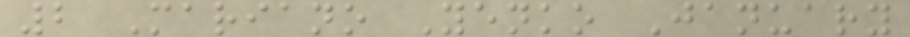2 Mariano Yenko January
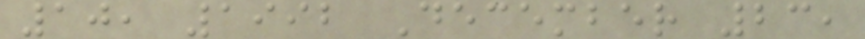10, 1992 December 23,
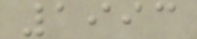1993
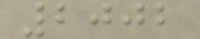2002
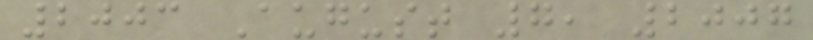2003 August 7, 2007
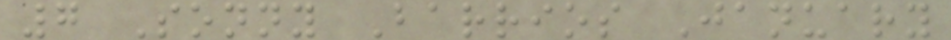7 Sonny Barrios January
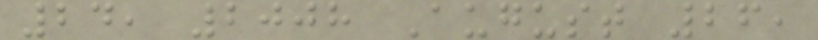24, 2008 August 26,
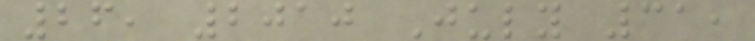26, 2010 July 31,
